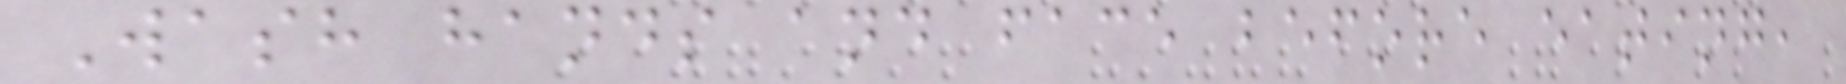Wash hands and face before eating,
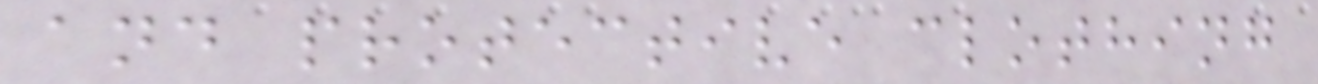and protective clothing
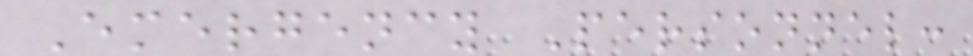Emergency Personnel:
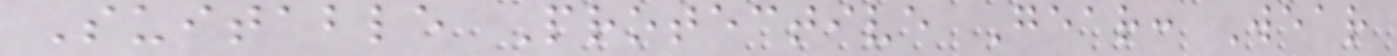Suitable Protective Gear: Wear
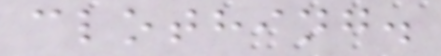clothing.
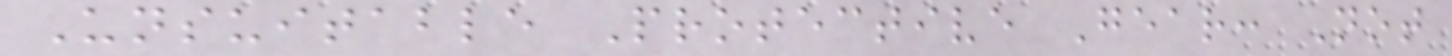Unsuitable Protective Gear: Not
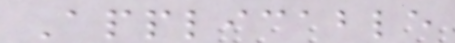Applicable
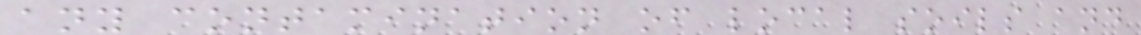any contamination of local soils and
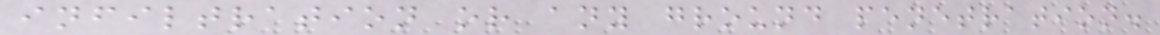infiltration or any ground penetration.
